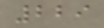229
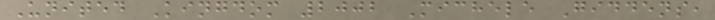United Kingdom 2002 Michele Giddens,
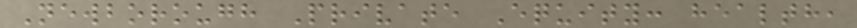Newborough Private Equity: health,
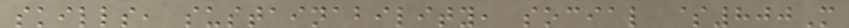skills, sustainability, social $800M
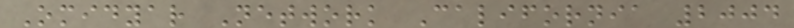Omidyar Network California 2004
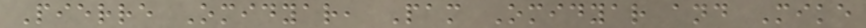Pierre Omidyar, Pam Omidyar and Mike
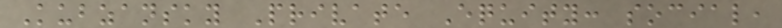Kubzansky Private Equity: social,
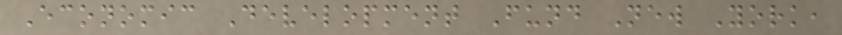Economic Development Fund New York,
